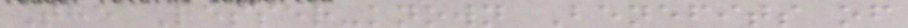The Lesser-known Benefits of
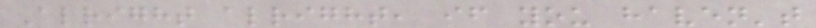Alright alright, if you haven't
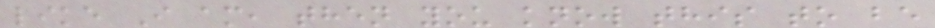like I am, then you know this to be
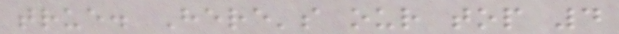true. Here's our top 4
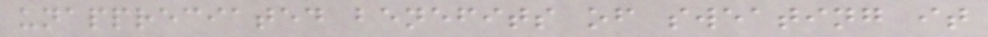unappreciated benefits of sweating it
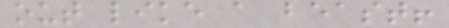out like a beast!
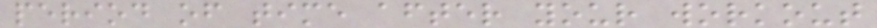period of time after your workout
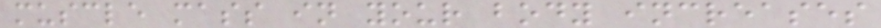muscle mass in your body increases
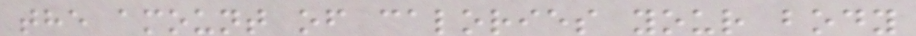the amount of calories your body
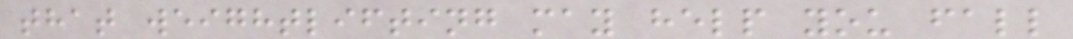that weightlifting may help you fall
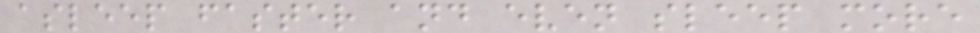asleep faster and even sleep more
